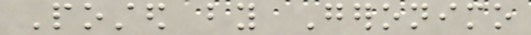Posted by Geronimo
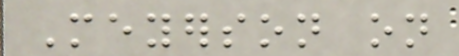Meyerson on
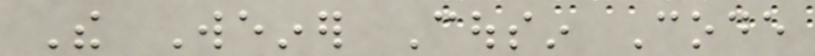The Weiner Cousin Code
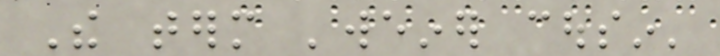The term 'weiner cousin'
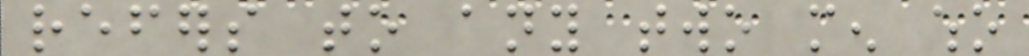refers to any two men who
